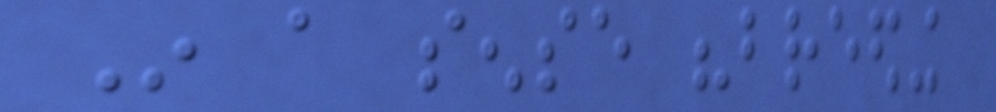In a sense "breeding
